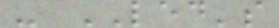- LED's
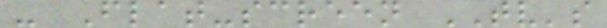- Flat-screen TV's
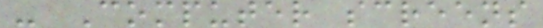- Computer screens
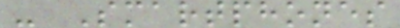- Smartphones
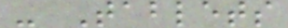- Tablets
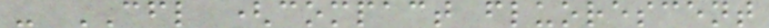- CFL (compact fluorescent
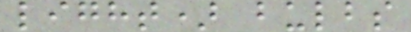light) bulbs
